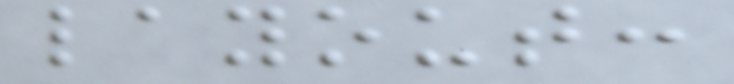layout:
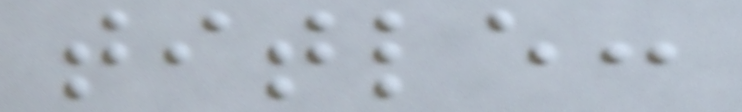title:
